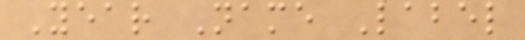Year Name Label
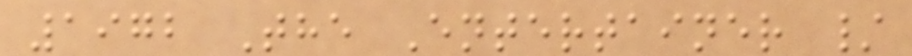1972 The Entertainer /
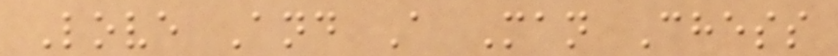Love And A Man Chess
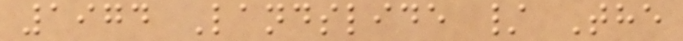1974 Landslide / The
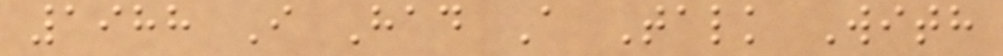1988 I Had A Talk With
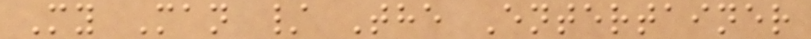My Man / The Entertainer
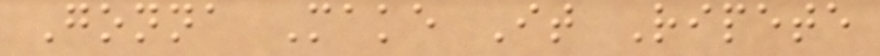Gonna Make It Ripete
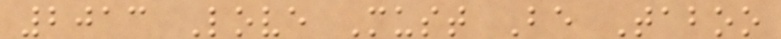2013 Love Must Be Taboo
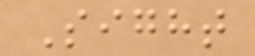Sight
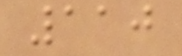110
